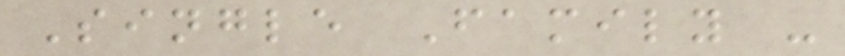Single Family -
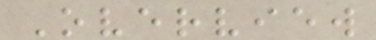Overview
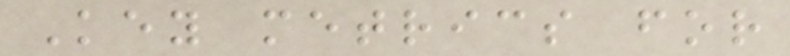Key metrics for
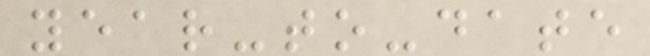year-to-date
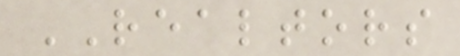REALTORS
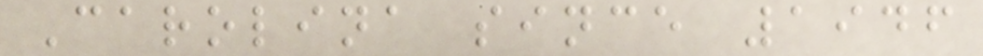Carolina since 1946
